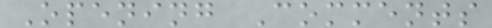Opening Comments
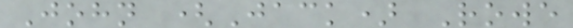John (Jack) Rowe
